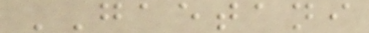GAETANI
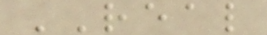REAL
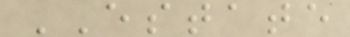ESTATE
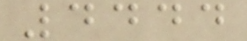4444
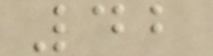42
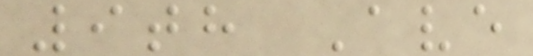9th Ave
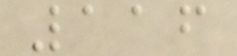116
